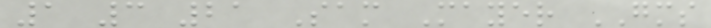1 3 21 Sam Mayer GMS
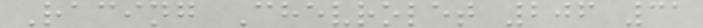Racing Chevrolet 206 31
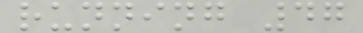running 47
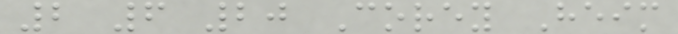2 6 20 Corey Heim
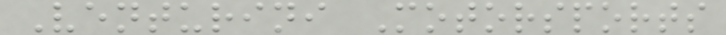Venturini Motorsports
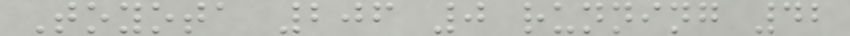Toyota 206 0 running 42
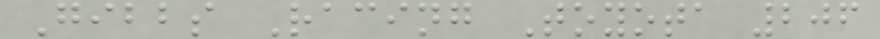Gibbs Racing Toyota 206
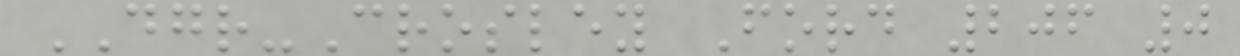DGR-Crosley Ford 206 0
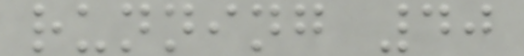running 40
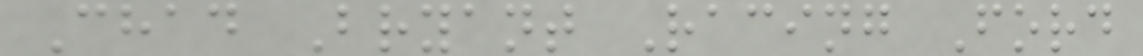Chad Bryant Racing Ford
